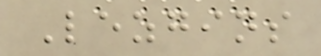Lezgins
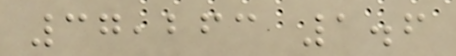37,263 1.6
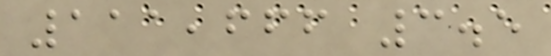111,666 3.5
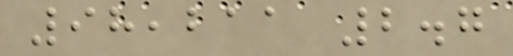98,211 2.7
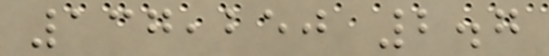137,250 2.7
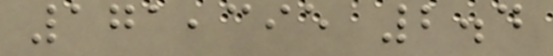171,395 2.4
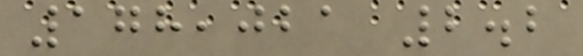178,021 2.2
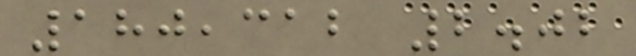180,312 2.02
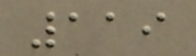119
